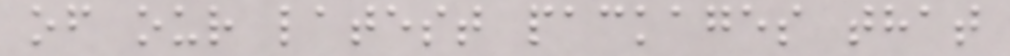of our latest packages that
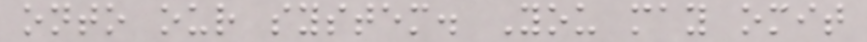onto our system. You may omit
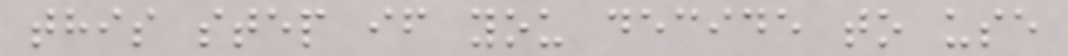this step if you decide to use
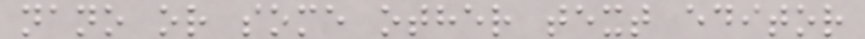nano or some other text editor
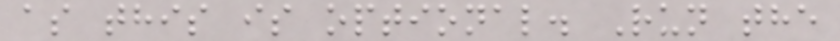as this is optional. Run the
